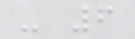- 6
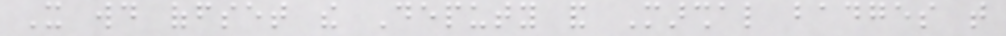It would offset the Deputy and Marshal badges that
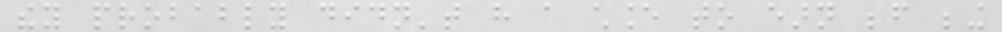they probably didn't have a chance to earn before being
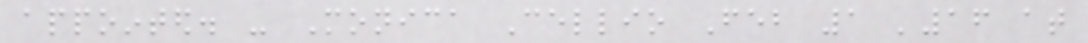appointed. - Monica Cellio Feb 1 '16 at
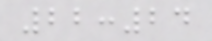22:24
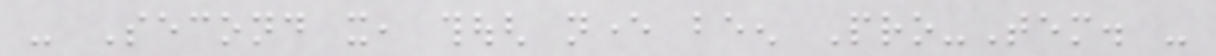- Second it, though never been Pro-Tem. -
